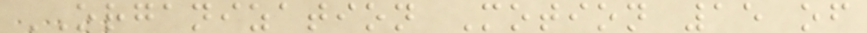ORGANIZATION Motion 15 of
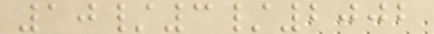10/3/2002
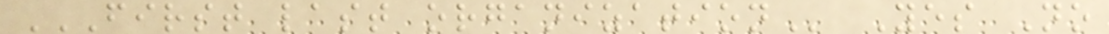FIRST LAST ORGANIZATION Yes No
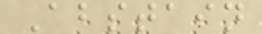Abstain
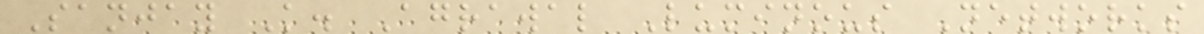Sanjay K. Agrawal Luminous Networks
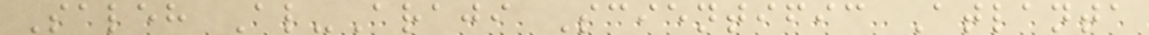Saleh Al-Araji Scientific Atlanta
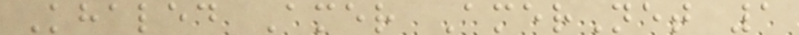Khaled Amer AmerNet 1
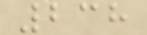238
